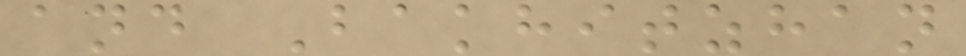and Bakhitzhan
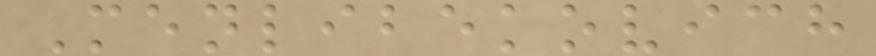Menlibekovich
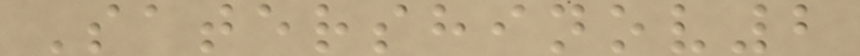Satershinov2
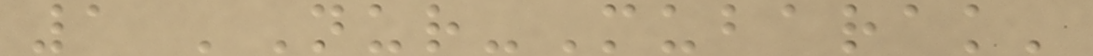1 'Nur-Mubarak'
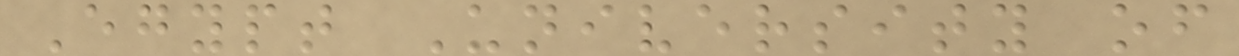Egypt University of
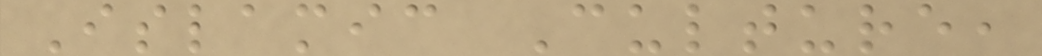Islamic Culture,
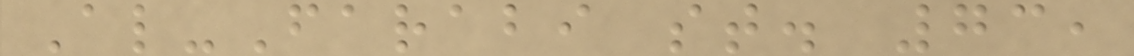Al-Farabi st. 73,
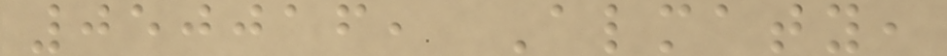050016, Almaty,
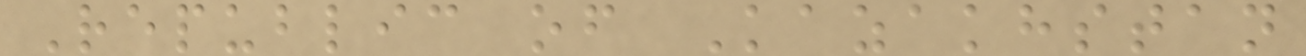Republic of Kazakhstan
